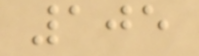105
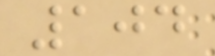104
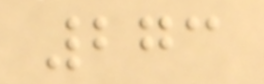273
